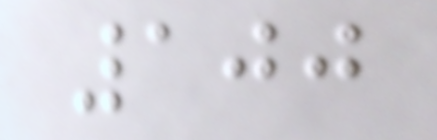100
